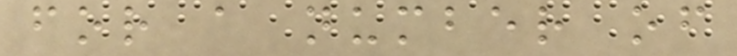for a number of
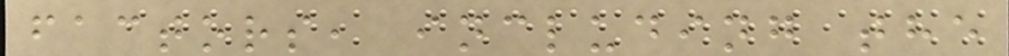factors, including the
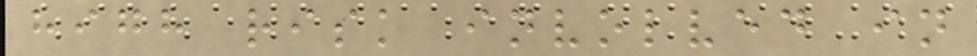high risk involved in
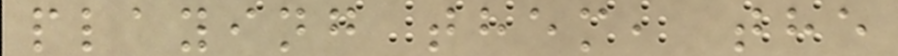playing them, the
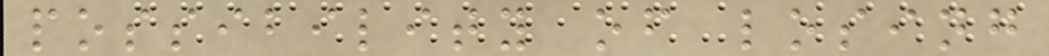possibility of losing
